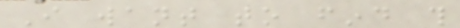I want to find this
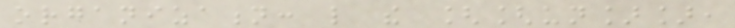organization: like the [[un]],
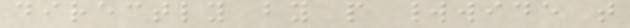directly by people worldwide that
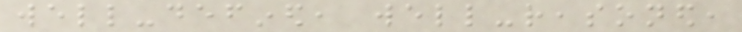well-defined, well-reasoned,
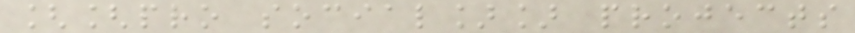[[pro social]] projects
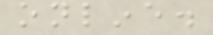online.
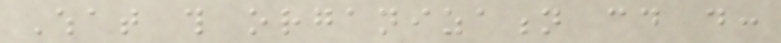What this organization could do:
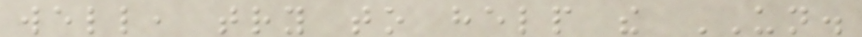well, try to help the UN.
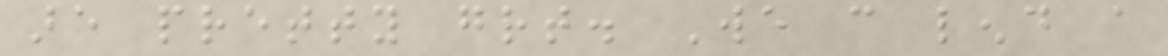are pretty great. We can lend a
